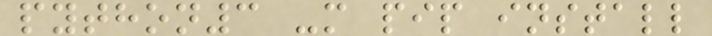python3 -m pip install
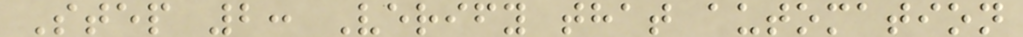Step 2: Verify that automation
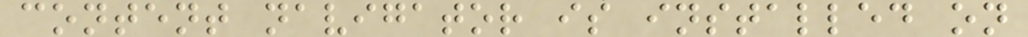content navigator is installed on
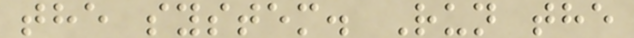the system. Run the
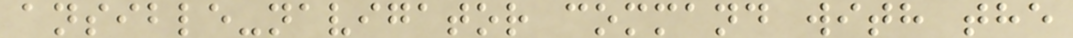ansible-navigator command with the
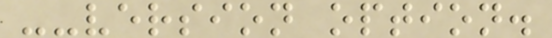--version option.
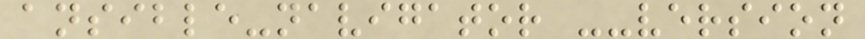ansible-navigator --version
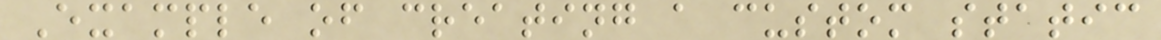Example of creating a custom static
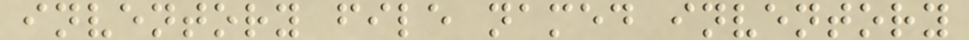inventory file named inventory
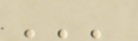'''
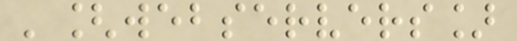'[webservers]
